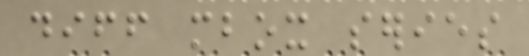diff mbox series
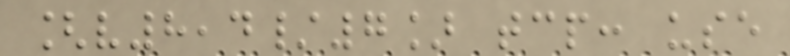[v8,4/7] tcp: use
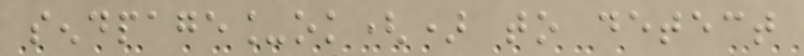sendpage_ok() to detect
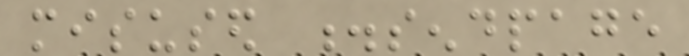misused .sendpage
